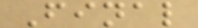Final
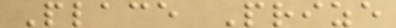Place Prize
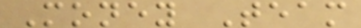Money Team
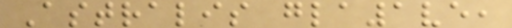Astralis gla1ve,
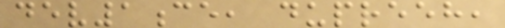dev1ce, dupreeh,
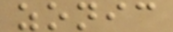zonic
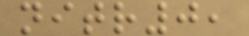nitr0,
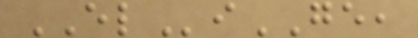ELiGE,
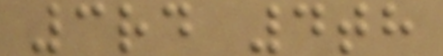3rd 4th
